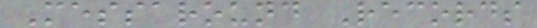Messaround Records
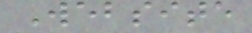Website
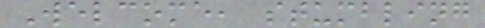Welcome, stumbling
